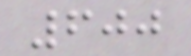600
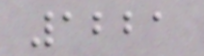1221
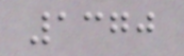1370
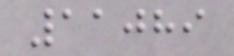11089
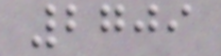2709
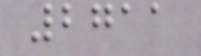2711
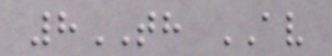8TH AV
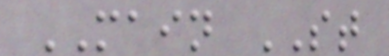MAIN ST
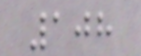108
